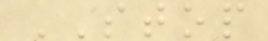STOP
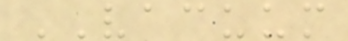VACUUM
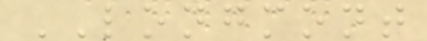LONGMONT
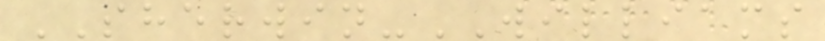SHERWIN-WILLIAMS
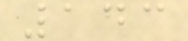143
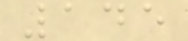145
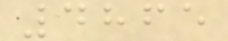4865
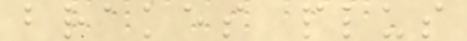brakes plus
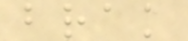brak
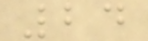24
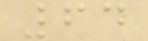64
